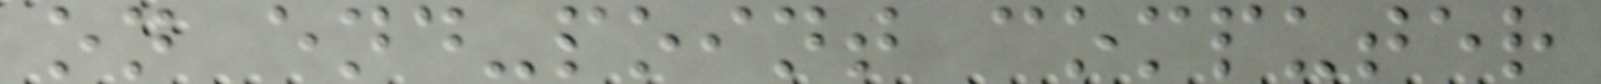on end-point computer
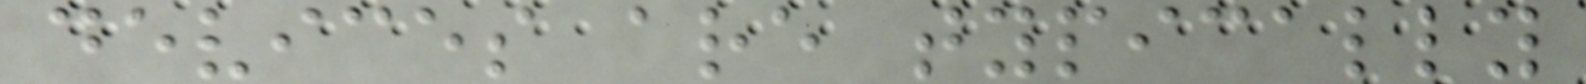devices are typically
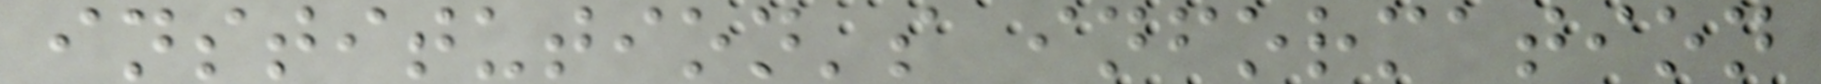institution's information
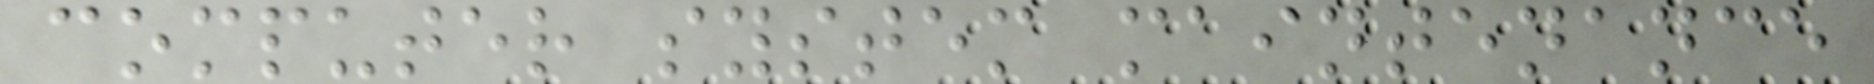computer system maintenance
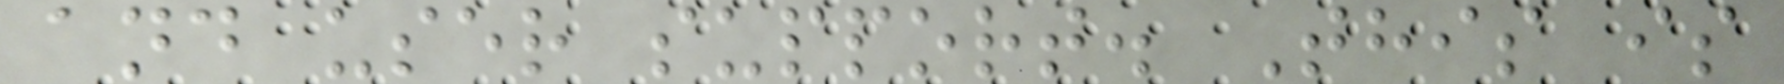and user support. This is
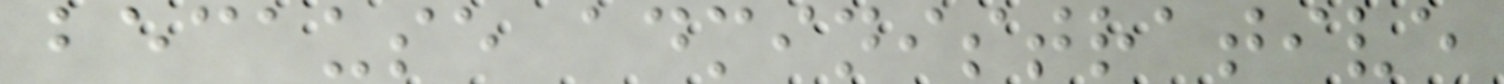because administrative
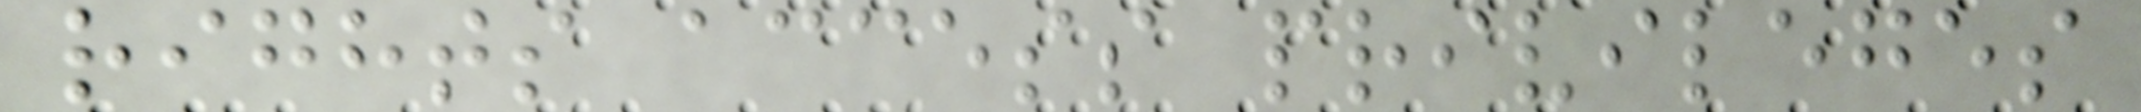rights access privileges
